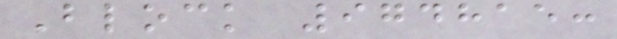Block 974815:
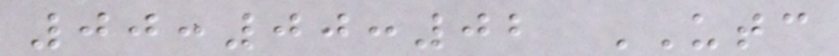00:00:02 UTC
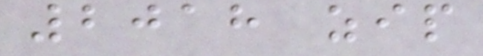2018 zip
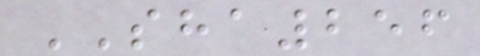SHA256
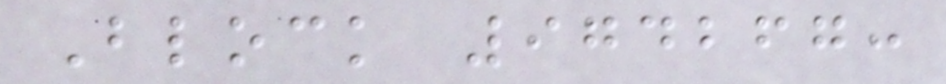Block 974267:
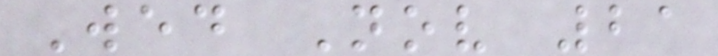Wed Nov 21
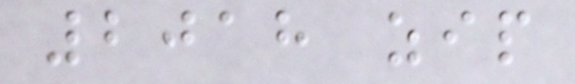2018 zip
